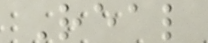Real
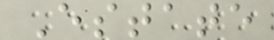Estate
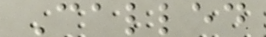Called
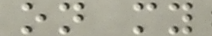on my
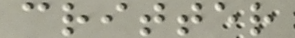critter
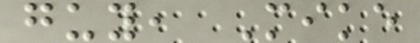guy, Mike
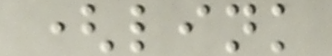(link
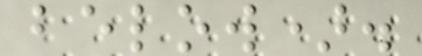below).
